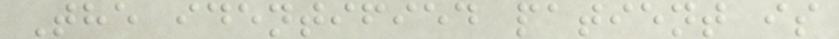The identified patient is
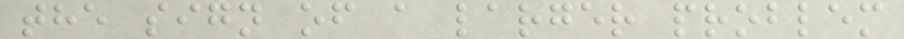the sign of a larger problem
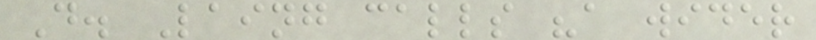D. Laing calls "a wider
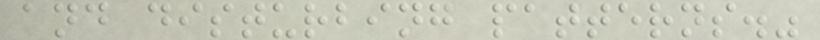and disturbing patterns."
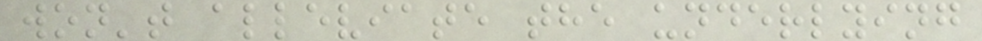won't alleviate the underlying
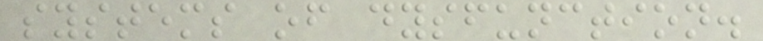systems of dysfunction.
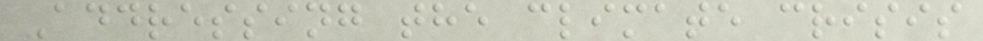Addressing the climate crisis
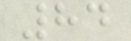84
